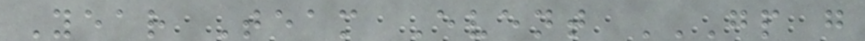Year Team Event GP G
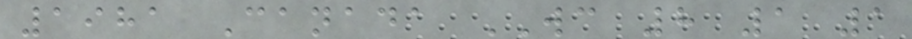1981 Canada WC 8 1 1
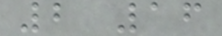2 16
